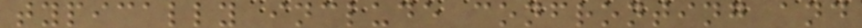typically include confronting and
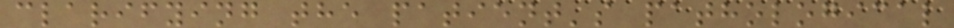clarifying the patient's pathological
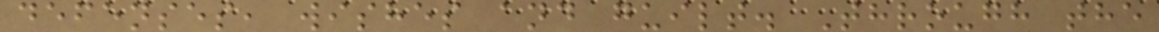defenses, wishes and guilt. Through the
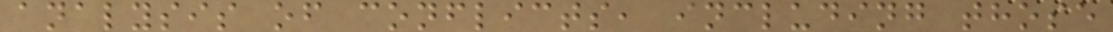analysis of conflicts, including those
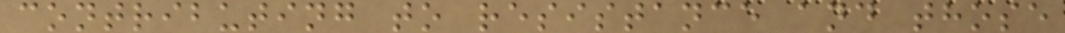contributing to resistance and those
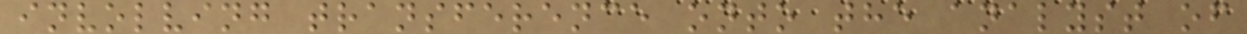involving transference onto the analyst of
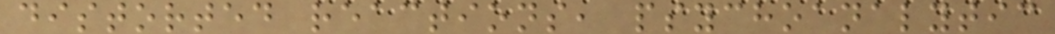distorted reactions, psychoanalytic
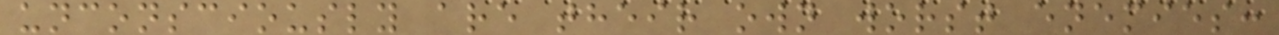unconsciously are their own worst enemies:
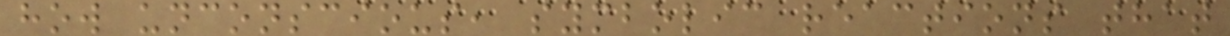how unconscious, symbolic reactions that
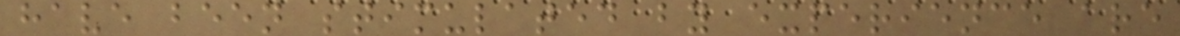have been stimulated by experience are
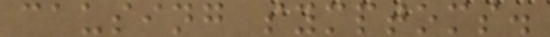causing symptoms.
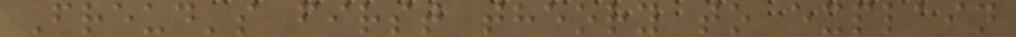Freud's first theory to explain
